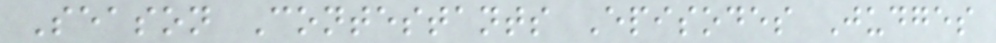Season Contestants Episodes Judges
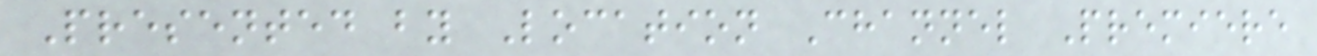Presented by Location Channel Premiere
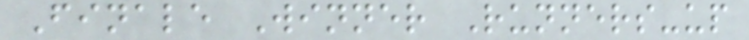Finale Winner Runners-up
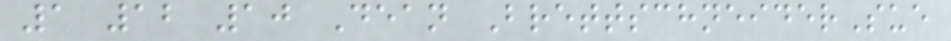1 12 10 Dean BrettschneiderSue
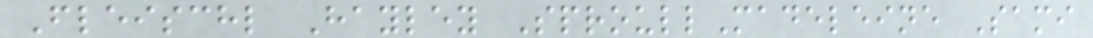Fleischl Hayley SproullMadeleine Sami
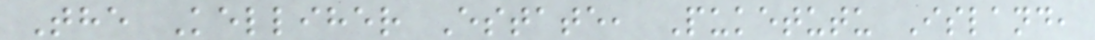The Kelliher Estate, Puketutu Island,
